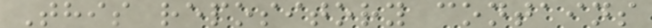This repository contains
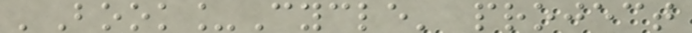'Book_Cycle' project
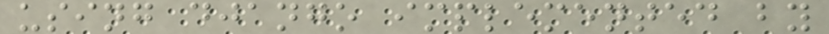using django implemented by
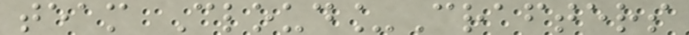team Cloud_Crafters
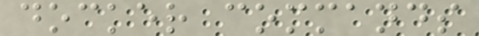docker commands
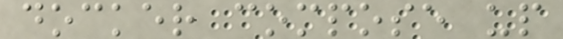docker compose up
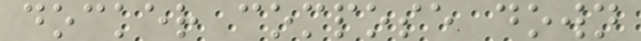docker compose down
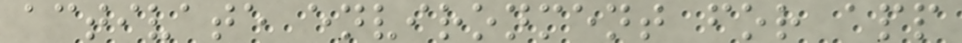activate environment for app
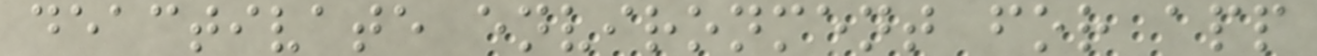deactivate environment for app
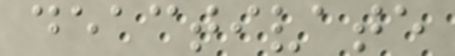deactivate
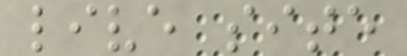live site
